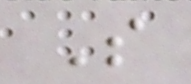S
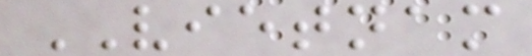VIETNAM
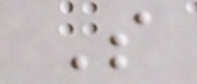S
